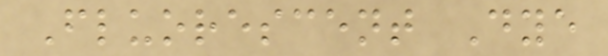Fluorescent Dye
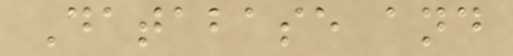Database and
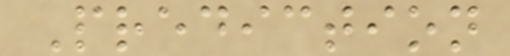Prediction
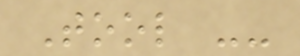Tool --
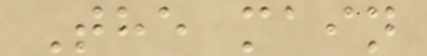The main
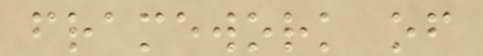framework of
